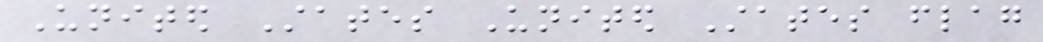United States United States flag
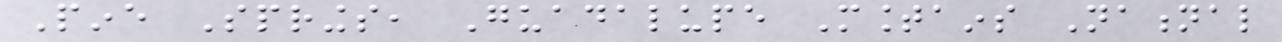Pine Springs, Guadalupe Mountains National
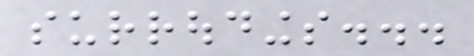surroudings...
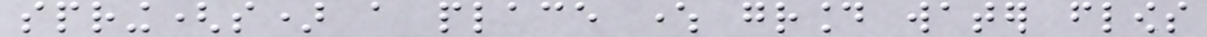spring(s) a place where ground water flows
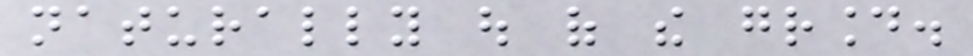naturally out of the ground.
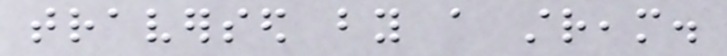traversed by a stream.
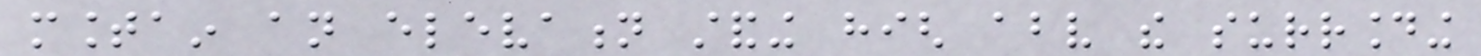mountain an elevation standing high above the surrounding
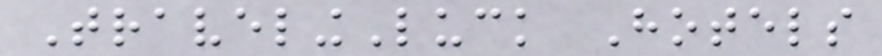TravelingLuck Hotels
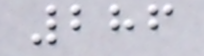286
